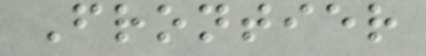Frontier
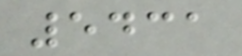5431
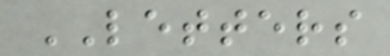LETTERS
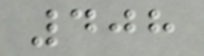408
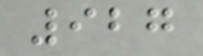927
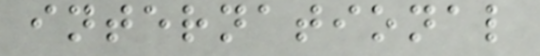international
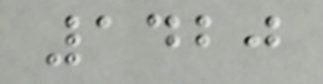1420
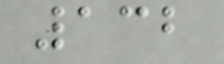132
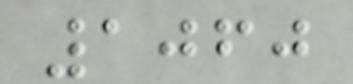1060
